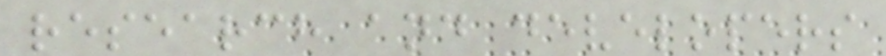research and developers
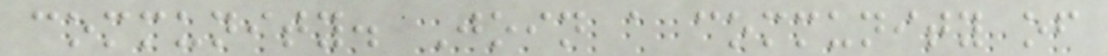community. Join a community of
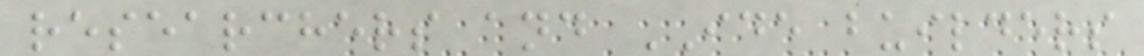researchers and IDE builders
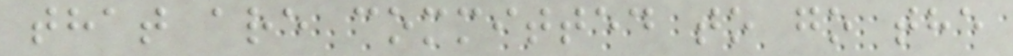that are committed to go the
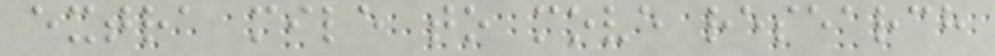extra mile to move research
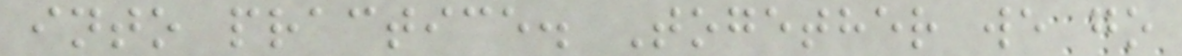into practice. Together we go
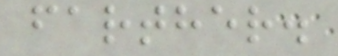farther.
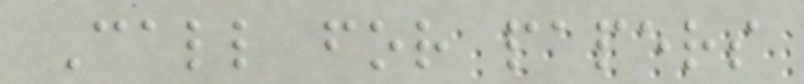Call for papers
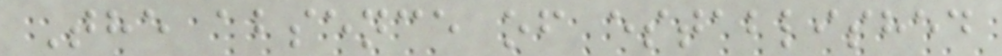The absence of established
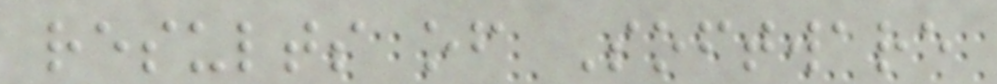results of Software
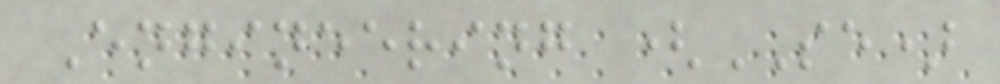Engineering (SE)
